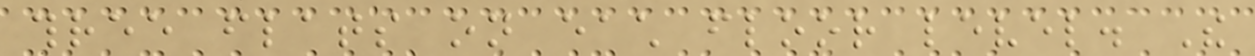three flats on each floor level. The
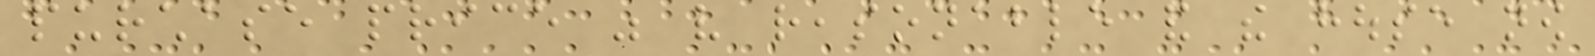purchase price was very reasonable and the house now
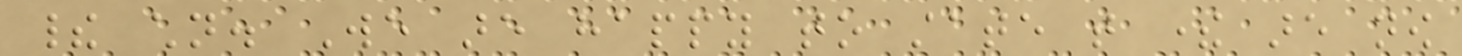their children. We are happy to state that there are now
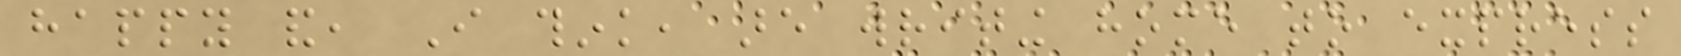happy and, I think, are writing home to express
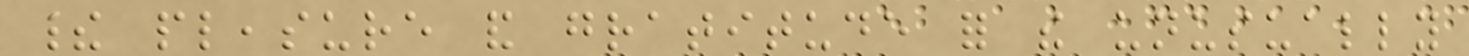their pleasure and gratitude for the unusually
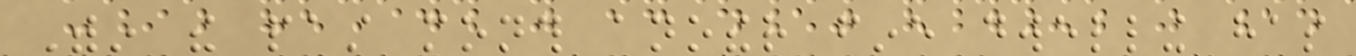Within the past month another fine dwelling has
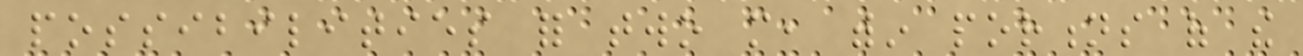possibilities for two more, within portions of the
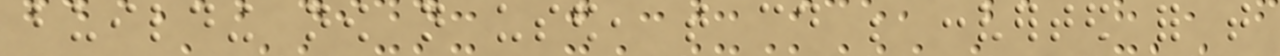building now not used, that could be converted for that
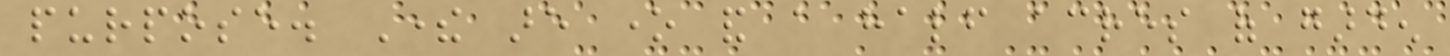purpose. There are one and a half acres of garden
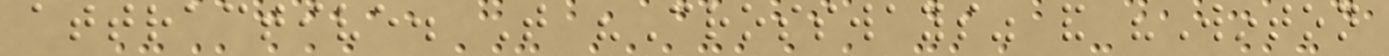attractive. That "Crossways" and "Winton
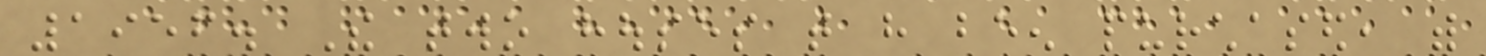1956. The two houses that have been purchased, with
